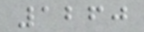1260
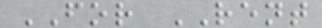FOR RENT
